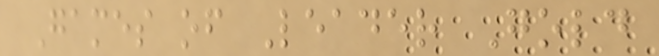Games of Leader Gold
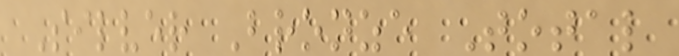Silver Bronze Total
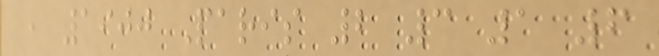, 1900 Paris 2 3 1 6
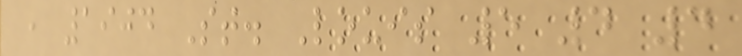, 1904 St. Louis 5 4 4
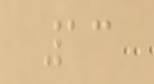13
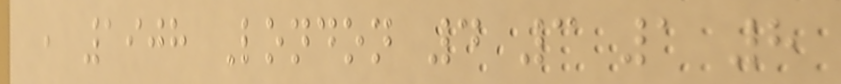, 1908 London 4 3 1 8
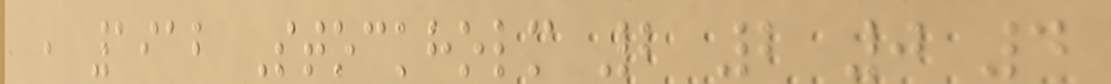, 1912 Stockholm 2 2 0 4
